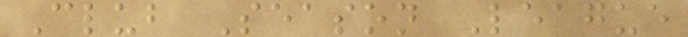Club Season League
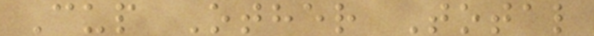Cup Other Total
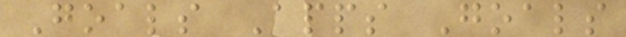Goals Apps Goals
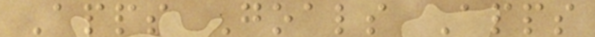Apps Goals Apps
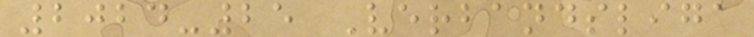2024-25 Verbandsliga
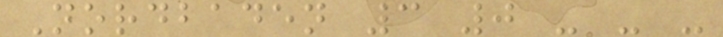Nordbaden 3 0 - - -
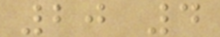20 4
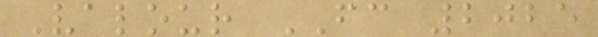Valour FC 2025
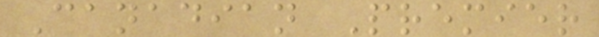Canadian Premier
